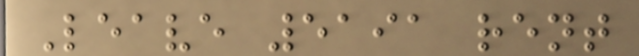Leave 5191 rent
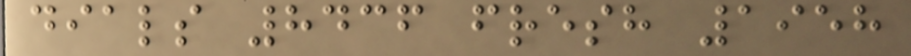dials 8436 fresh 1958
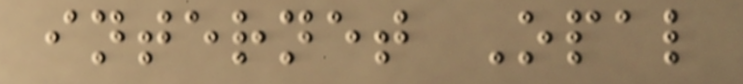internet Opal
